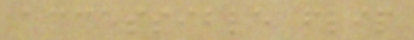accessible flip
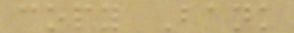copy Bank
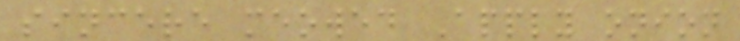sincere meowed Apply onion
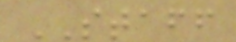STAFF
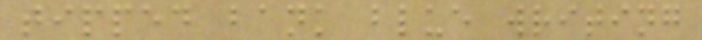tipped bank blue writing
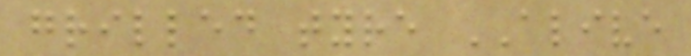grilled tyre ALIVE
